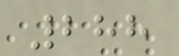288
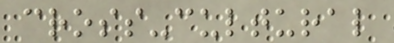cross-cultural
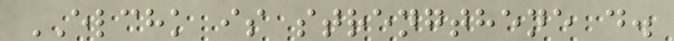ELCHK is strengthene d.
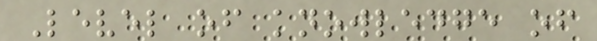Level of knowledge of
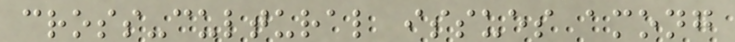cross-cultural issues among
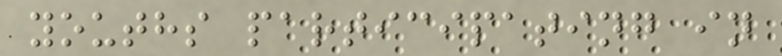youths participating in
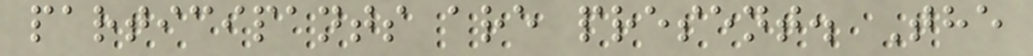participants are present. The
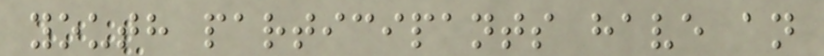youth participants have an
